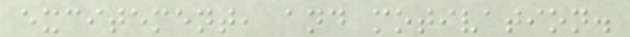excitement, and motivation.
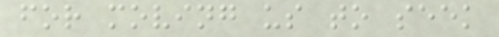for moving us to seek
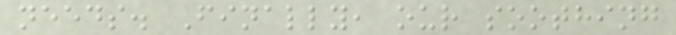needs. Finally, our soothing
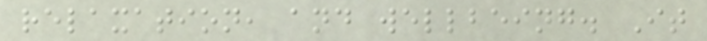relaxation, and wellbeing. It
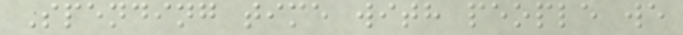Spending time with people we
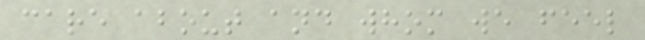care about and whom we feel
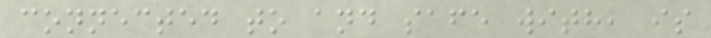connected to and safe with, is
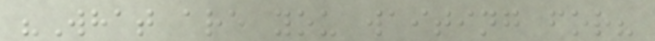"What are you waiting for?
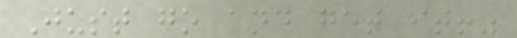Just go and get it!"
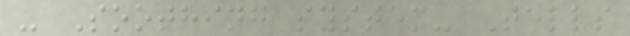- Soothing system- Tells
